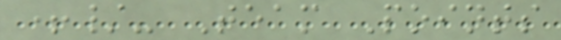+/- Team Points
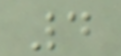4
